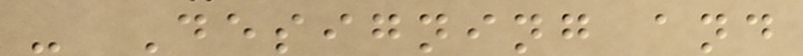- Designing and
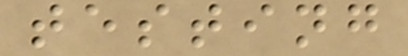testing
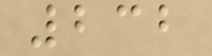232
